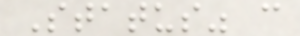Status" c
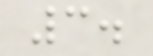3.
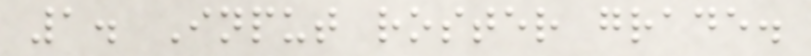1. Input roster grade.
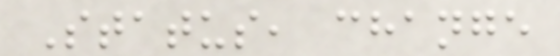Status, change
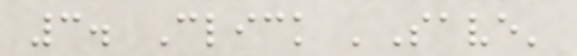3. Click 'Save'
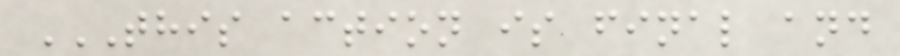THIS ACTION IS FINAL AND
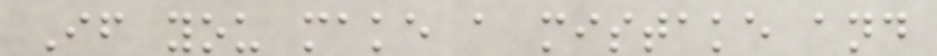If you make a mistake and
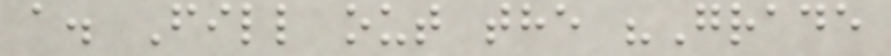a. Fill out the "Grade
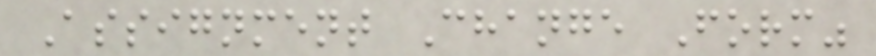Assignment Change Form"
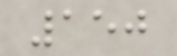150
